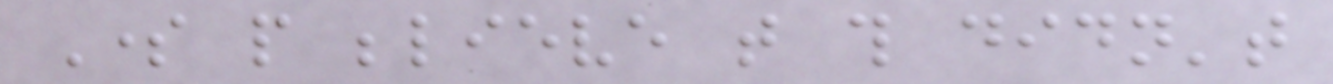Some people believe that this didn't
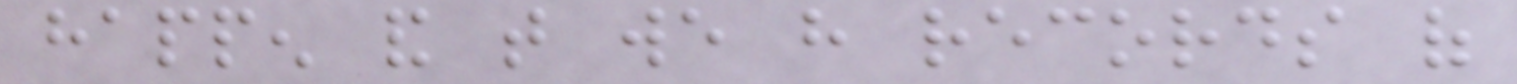happen and that we have records of
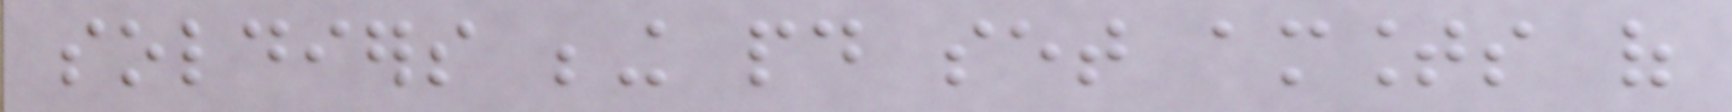soldiers being paid set amounts of
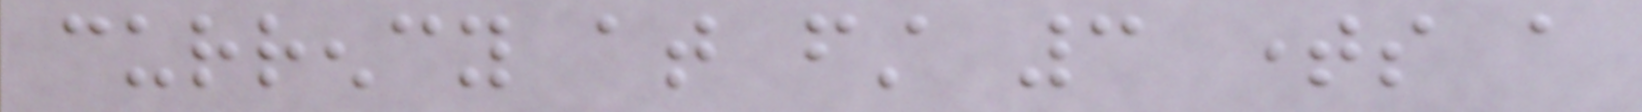currency at first 3 times a
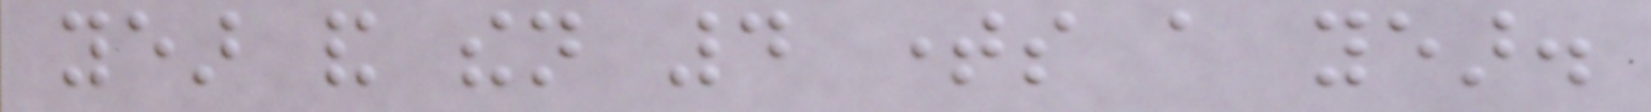year and then 4 times a year.
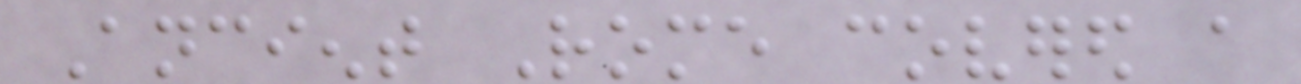Ancient Rome covered a
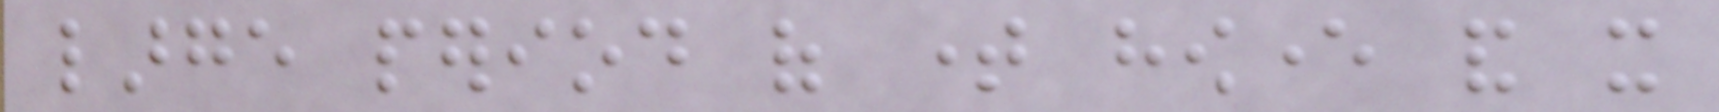large period of time however and it
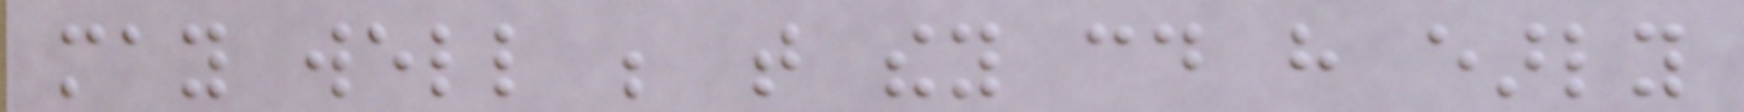may well be that they could have early
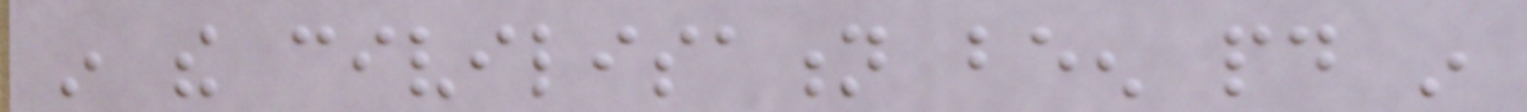in the civilisation been paid in
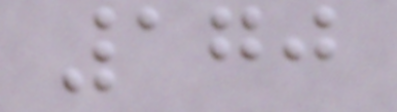170
